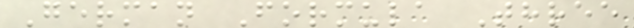German Formula Three
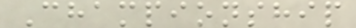Championship
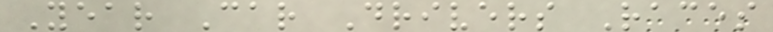Year Car Drivers Races
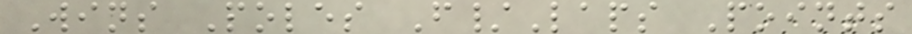Wins Poles F/Laps Points
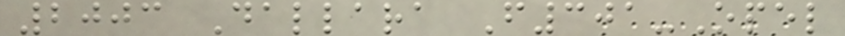2003 Dallara F301-Opel
